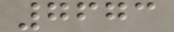7673
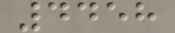4458
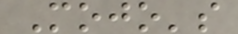Mojo's
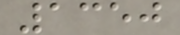1350
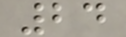24
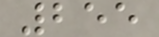255
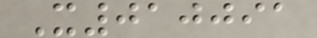X010091
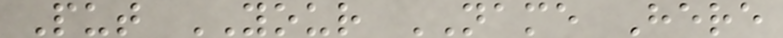Put YOUR NAME Here
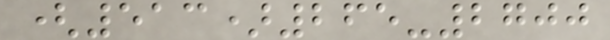(513)265-2700
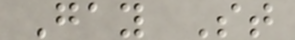Gay St
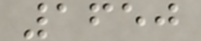1650
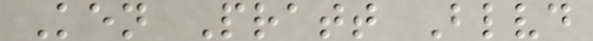Ken Pratt Blvd
